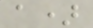a)
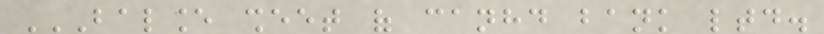BALANCE SHEET OF CANHD BANK LTD.
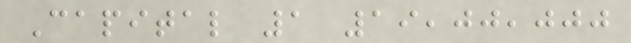Capital 1 19,00,000
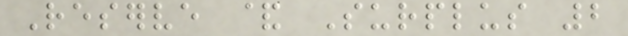Reserve & Surplus 2
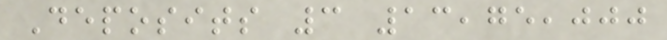Deposits 3 13,75,000
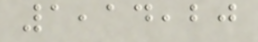1,14,20
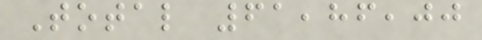Total 61,86,00
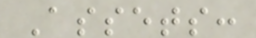Assets:
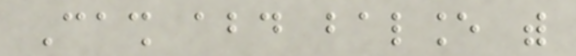Cash abd balance with
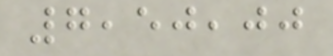7,50,00
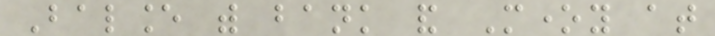Balance with bank and Money at
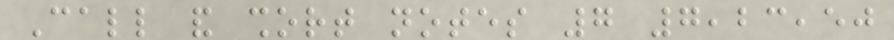Call and short notes 7 7,23,50
